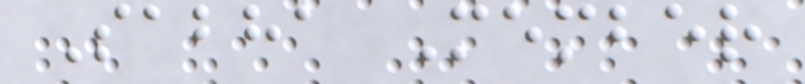Sabha Member
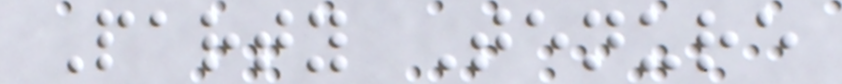Party Tenure
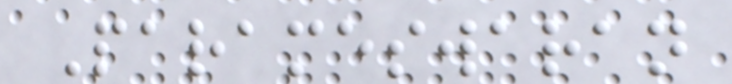Parameswaran
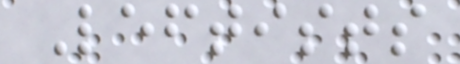Leftists
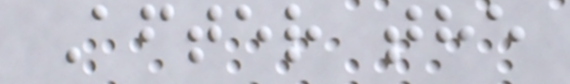After the
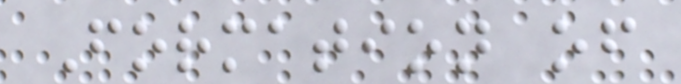Formation of
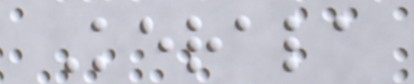Kerala
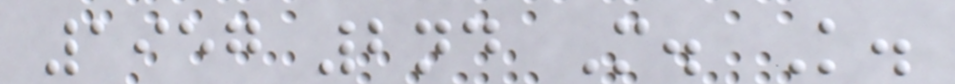1957 2nd M. K.
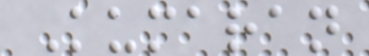Kumaran
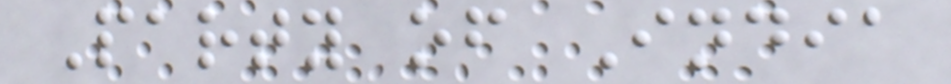Party of India
